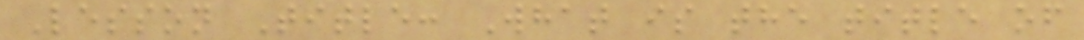Lesson Title: What is the title of
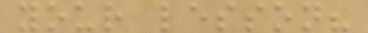your lesson?
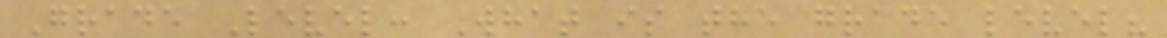Grade Level: What is the grade level?
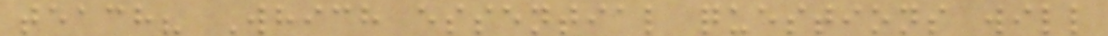teach? Which essential questions will
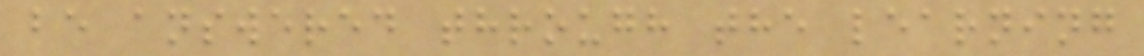be answered through the learning
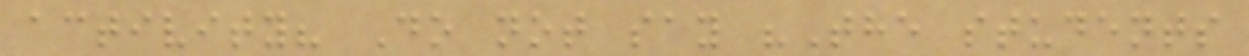activity? Do not say "The students
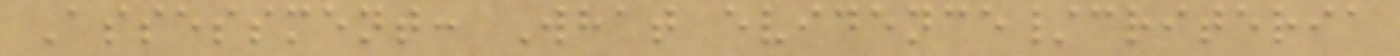Assessment: What evidence/criteria
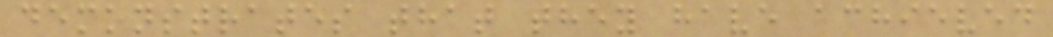demonstrates that they have achieved
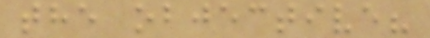the objective?
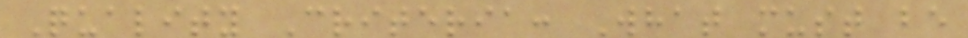Quality Criteria: What must be
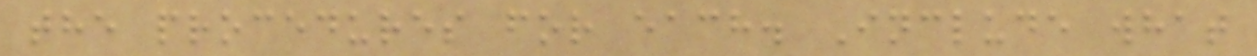the procedures for each. Include what
